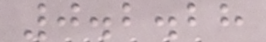0.2.28
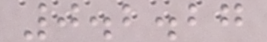0.2.27
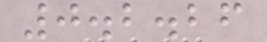0.2.26
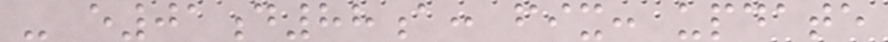- e01d88a: fix: update
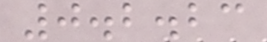0.2.23
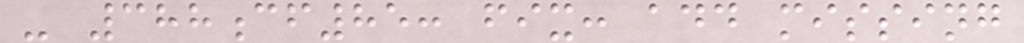- 388cf85: fix: add missing
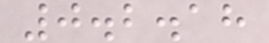0.2.18
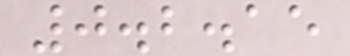0.2.15
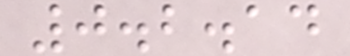0.2.14
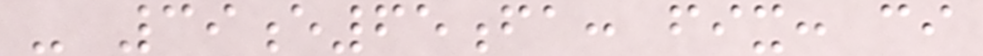- 39e65fa: fix: ci
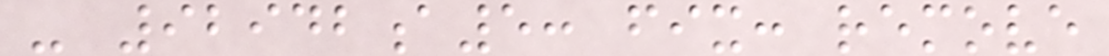- 92942a5: fix: remove
